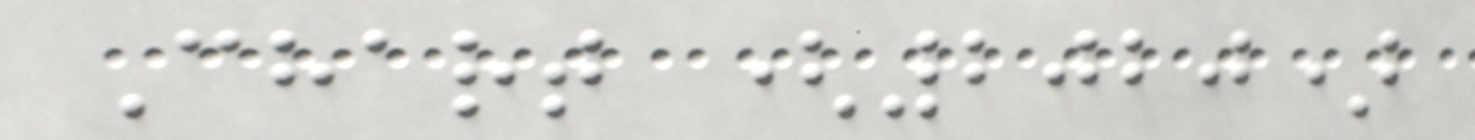Chart (2020)
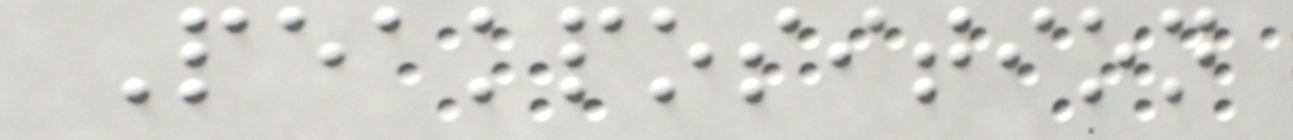Peakposition
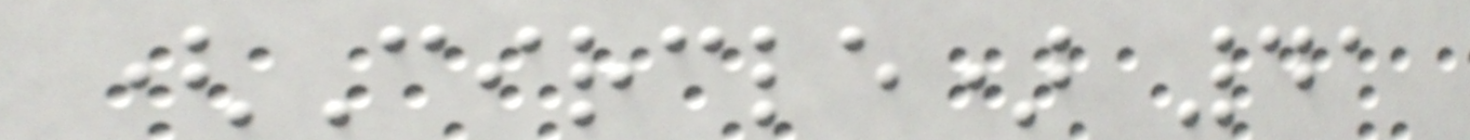(Circle) 41
